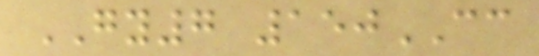GY7 150CC
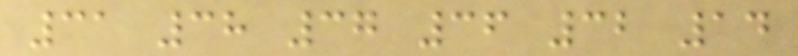31 38 37 36 32 14
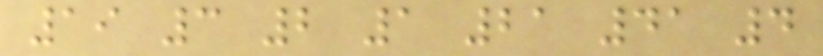19 3 2 1 21 41 4
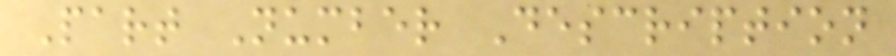Part Number Description
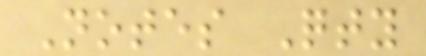Notes Qty
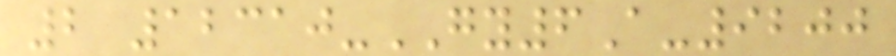2 12310-GY6A-9200
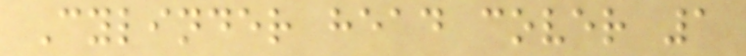Cylinder head cover 1
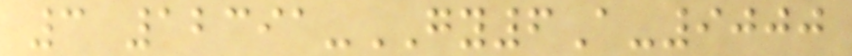3 12391-GY6A-9000
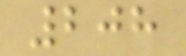208
